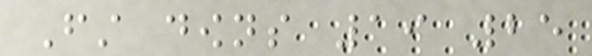First downs 19 25
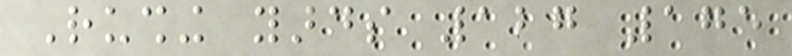Rushing yards 127 175
